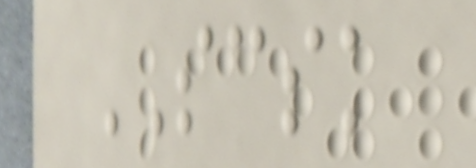SCSK
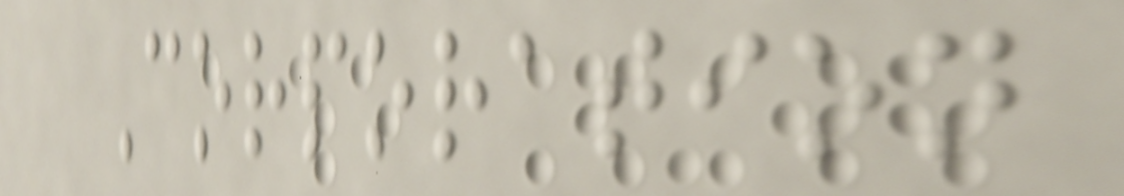Corporation
